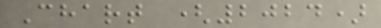Chart (2024)
